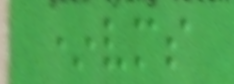*vms
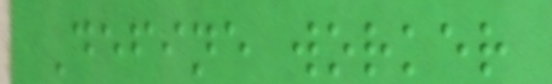Define worker
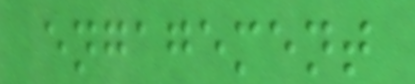engagement
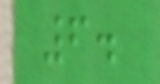6.
